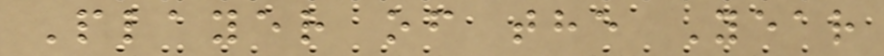Player of the Year
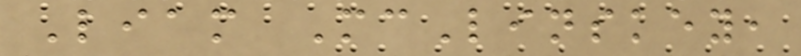Liam McLinskey,
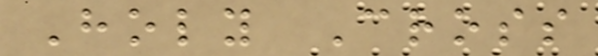Holy Cross
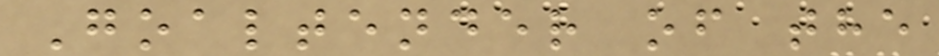Goaltender of the
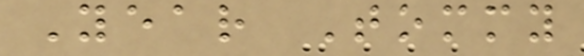Year Tommy
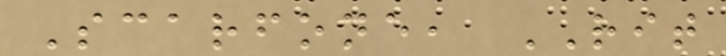Scarfone, RIT
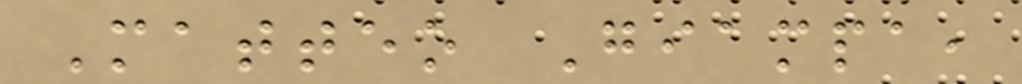Matteo Giampa,
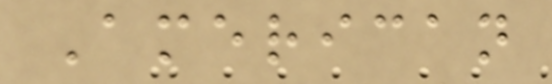American
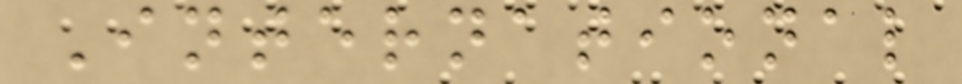International
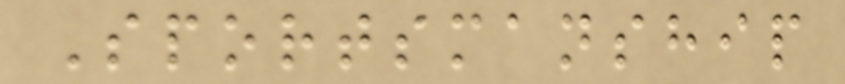Sportsmanship
